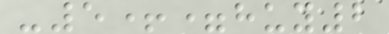-5+=huy2
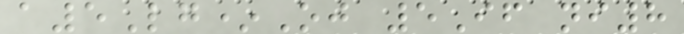a5Lg*Oj 5If ni8
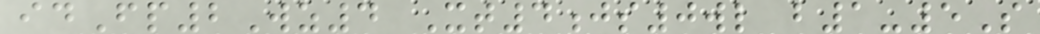idFp2Wz4 Xt4js0wl b1-5S
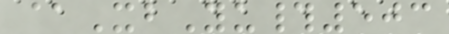@XbYu#503
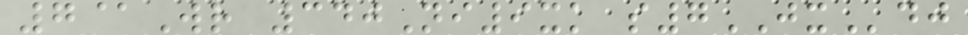7@Wr 340Ni9xk s7JXdj
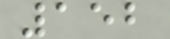152
